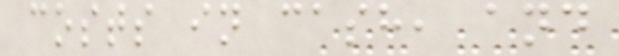costs in cash, and
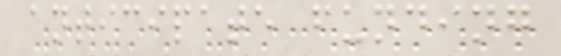anticipate funding
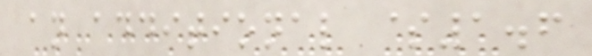an additional $1.6
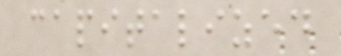capitalized
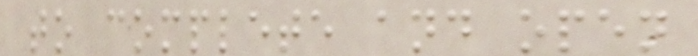to complete and open
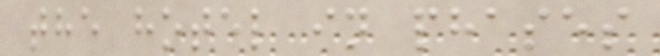the hotel in phases
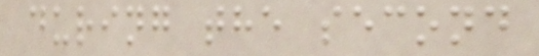during the second
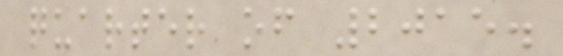quarter of 2015.
